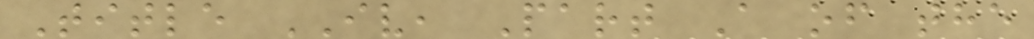Title IV, Part A of the
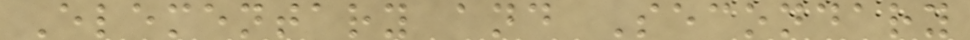Elementary and Secondary
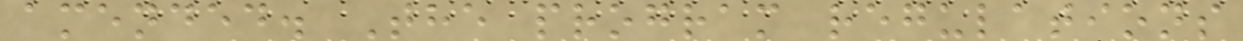amended. The program regulations
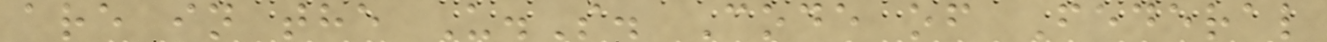are in the U.S. Code of Federal
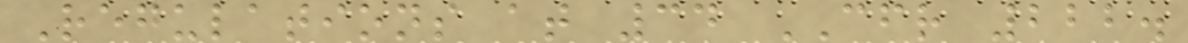Regulations at 34 CFR 222.
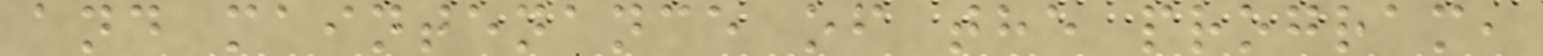and maintenance of the program,
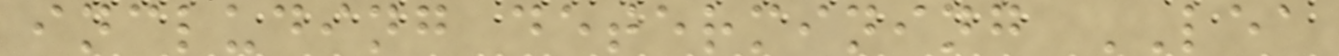including determining LEA
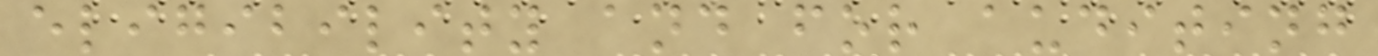eligibility and for auditing
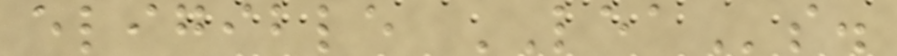eligible LEAs.
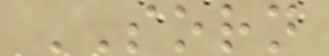SORN
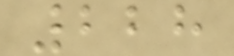228
